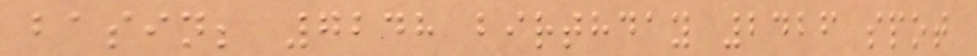basin; 7248 birthday 2426 spot
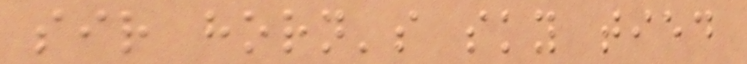sir horn's sky tied
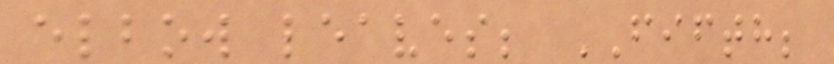elbow leaves; FIFTH;
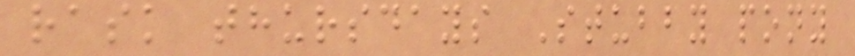rask thursdays Stubby pony
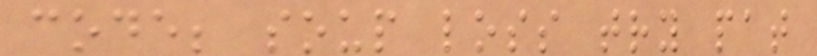code; soup loss try pat
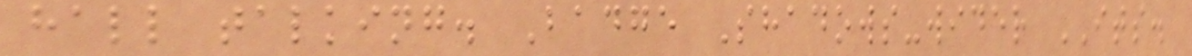hall talking. Badge Shadows-wider ITS.
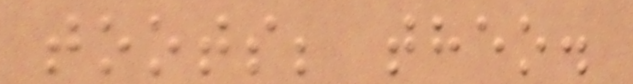toots; theo.
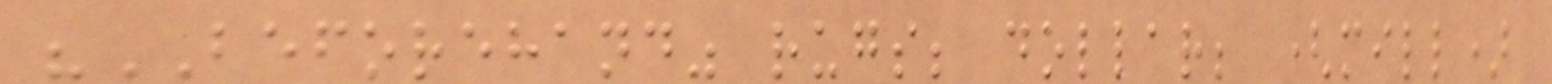"BEFOREHAND" rugs; dollar; (mill)
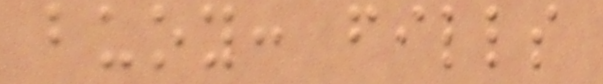buoy: fills
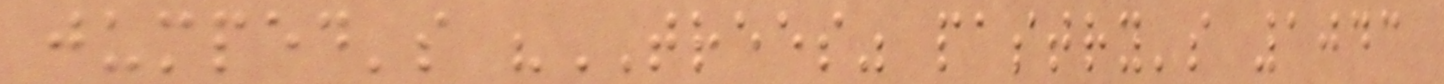jumped's "TREES" pastry's 1043
